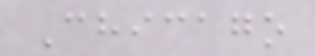Chicago
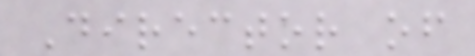Director of
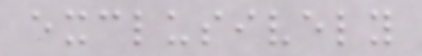exclusively
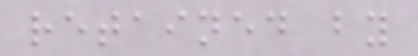retained by
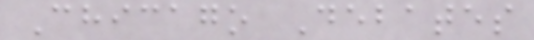Chicago Debates
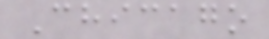Chicago
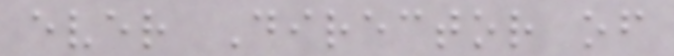ever Director of
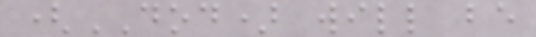(DOD) will be
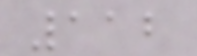112
